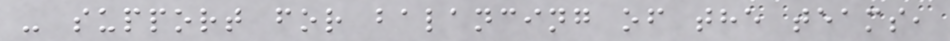- support for balancing of the teams,
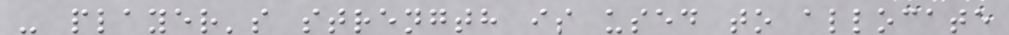- player's strength is used to allocate
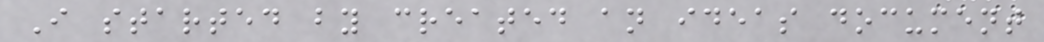I started by created an ideas document
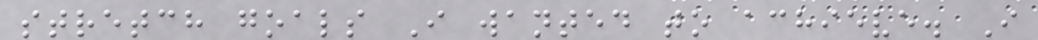stretch goals I wanted to achieve. I
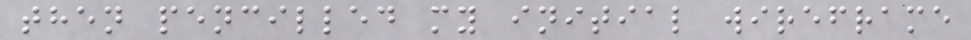then pencilled my initial wireframe
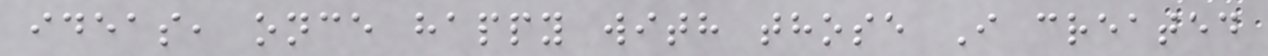ideas, once happy with those I created
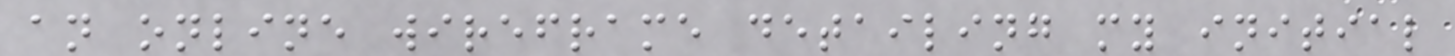an online wireframe detailing my initial
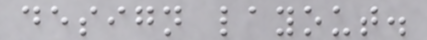design layout.
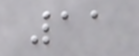11
